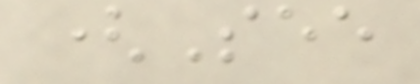(See
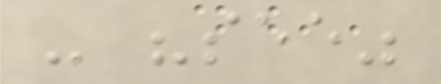- "see"
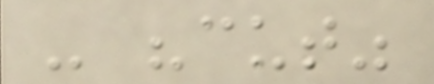- "cut"
